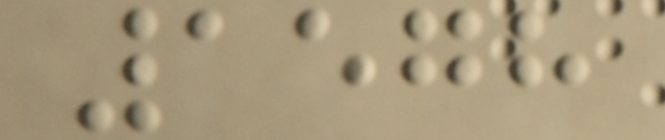1578
